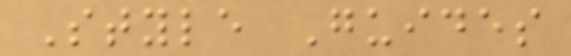Style Guides
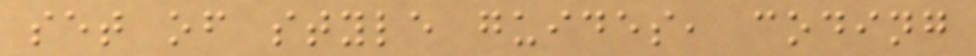set of style guides, coding
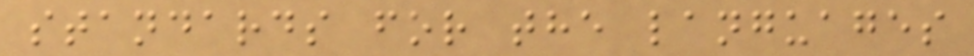standards for the languages
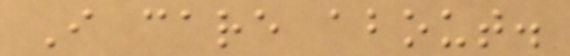I care about.
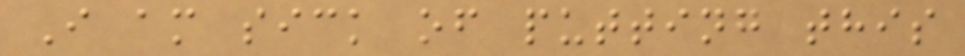I am sick of putting this
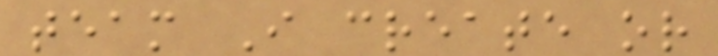team I create or
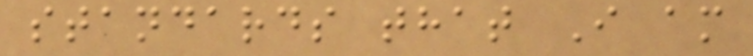standards that I am
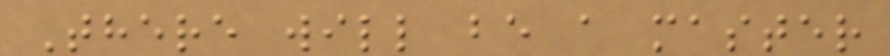There will be a master
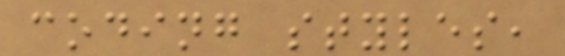coding styles,
